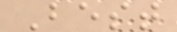Best
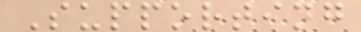Supporting
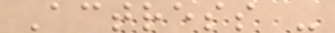Actress -
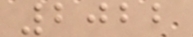2022
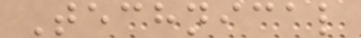Technical
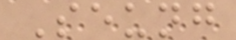Seung
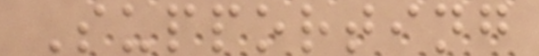Supporting
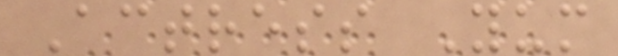Actress Yum
